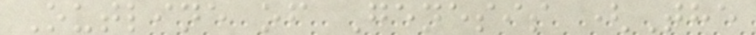Outline of Genesis (The
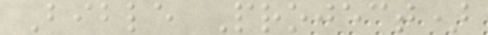Bible Project)
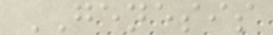GENESIS
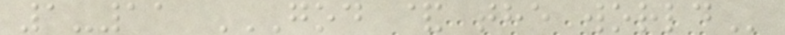1-11 GOD & THE WORLD
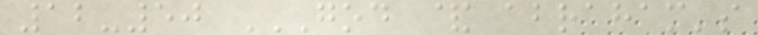12-50 GOD & ABRAHAM'S
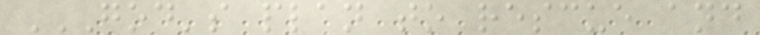GOD'S PLAN TO RESCUE AND
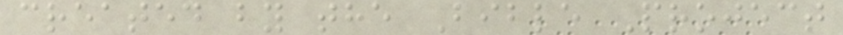created by the Bible Project
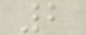2
